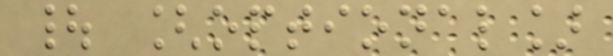| [optional]
